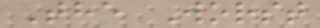The Worst
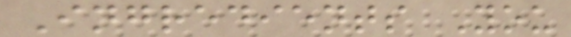Ingredients You
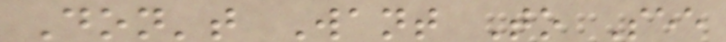Don't Want To See
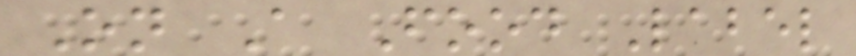On A Food Label
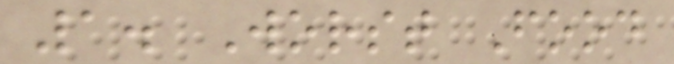1. Worst Food
